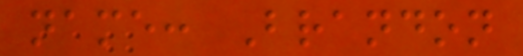name: Brandon
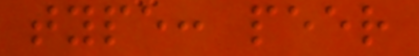type: peer
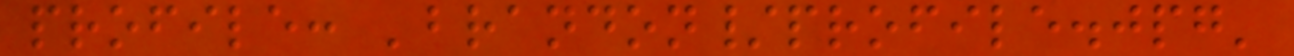profile: 'brandon/profile.jpg'
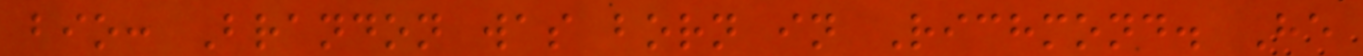bio: Brandon was born in Richmond. He
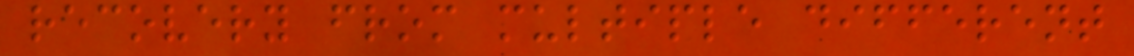recovery from multiple different
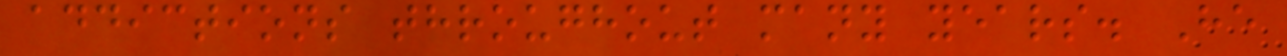addictions throughout many years. He
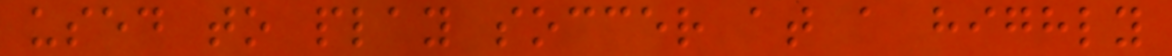used to play soccer at a highly
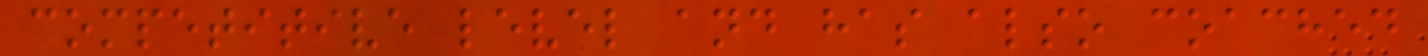competitive level and has also coached
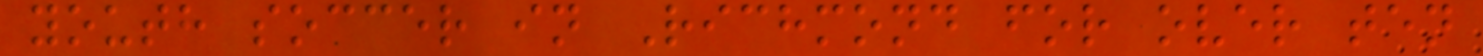youth soccer in Richmond for over ten
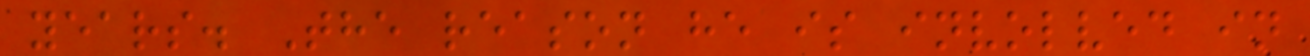years. The reason he is involved in
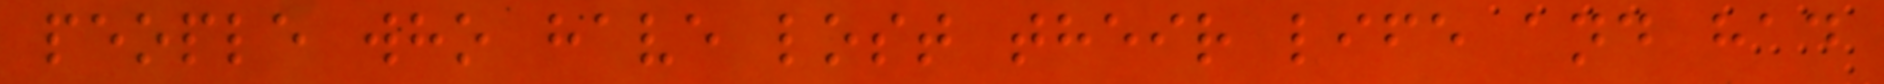people who have lost their life and had
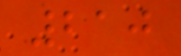210
